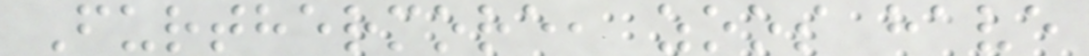Furthermore, zoos have
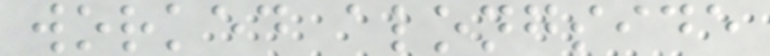worked alongside
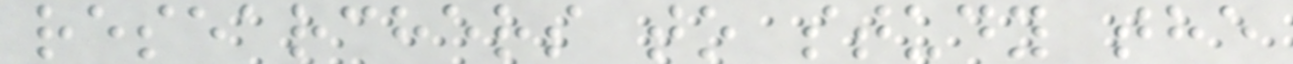researchers to study the
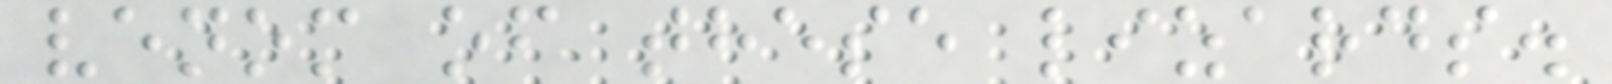venom of these lizards.
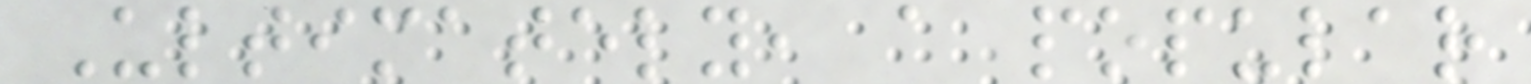Ultimately, a popular
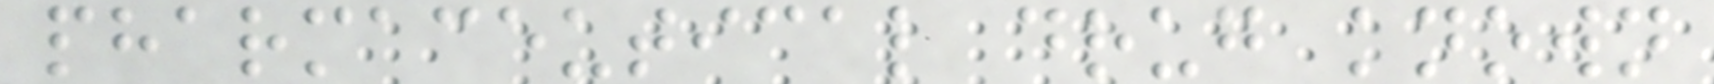pharmaceutical drug known
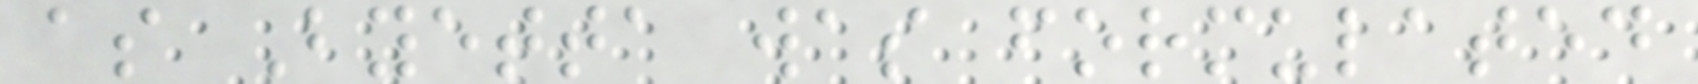as Byetta was formulated
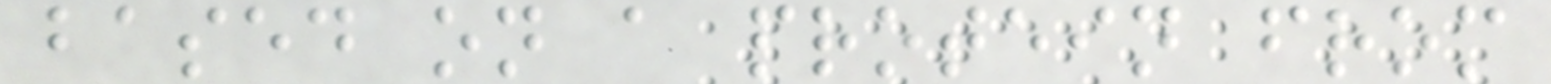based on a protein from
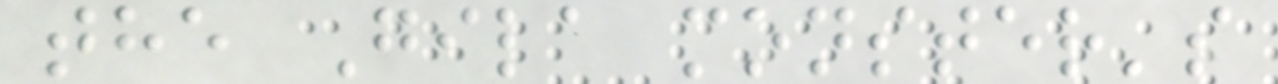the Gila monster's
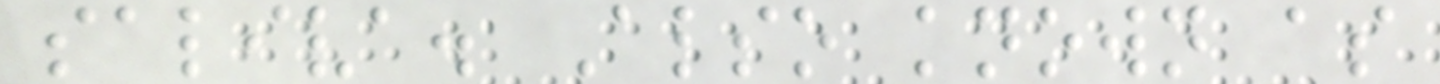saliva. Also known as
